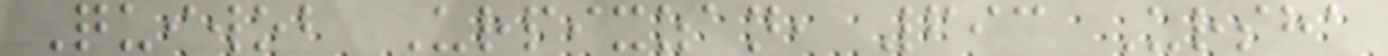Quiwob Urpixzan, 693 Ursha
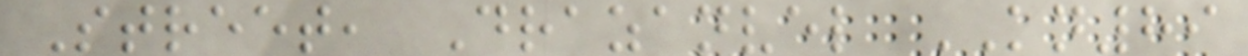Street, Drazanvel KN89
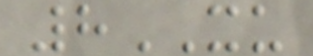8XU
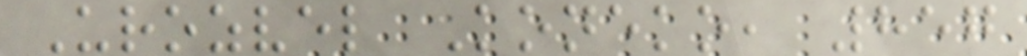Urozvel Koneko, 857
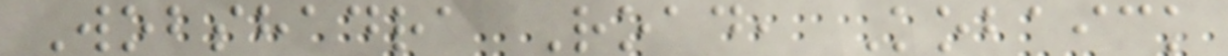Wobshadra Road, Kobaick
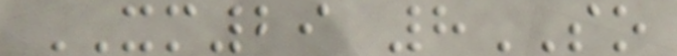XM29 8SO
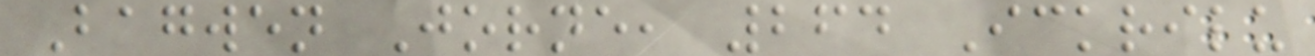Bagwen Jorne, 264 Ickrilu
